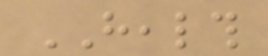HEALTH
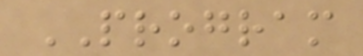PROGRAM
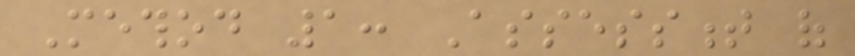Method 1: Assessment of
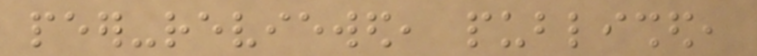peer-reviewed, published,
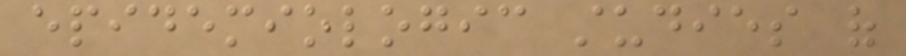epidemiologic studies of
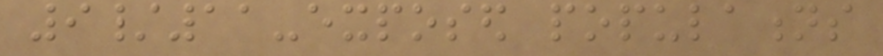9/11-exposed populations
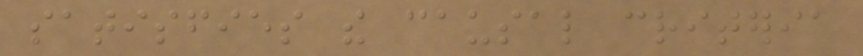satisfies the causal criteria
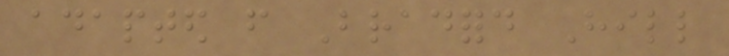adapted from Bradford Hill
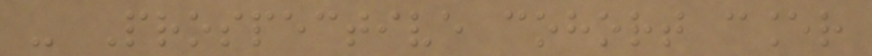- Prospective cohort cancer
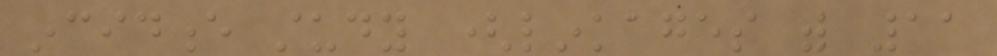incidence study (linkages with 11
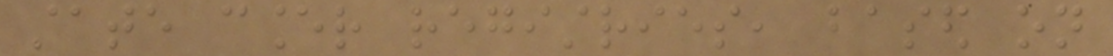state cancer registries, based on
